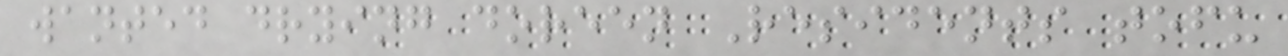wanted drying doreen Residents tofu
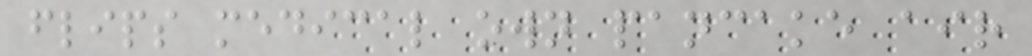flips medical own pancake air
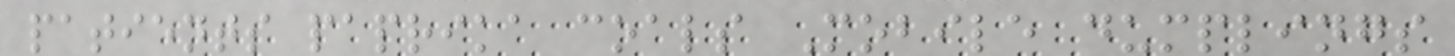patients paprika coals Mobile dumplings
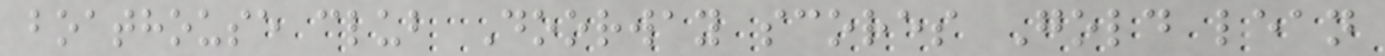boathouse club Doorway scores Gold lean
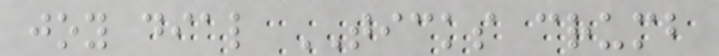joy dial TICKS crumb
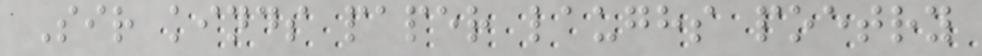Sir kinds paper laughs poetry
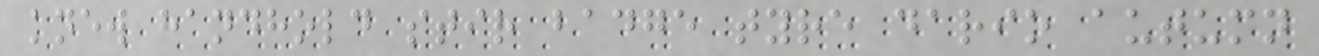knew handhold stir badge tyre dario autumn
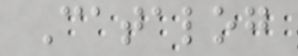Catalog
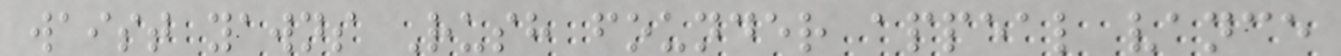waist yawns Rush founder appeal vance
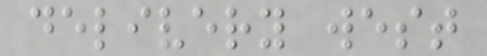delivery west
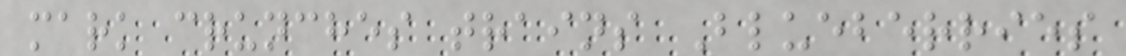mark crunches trains Blueberries
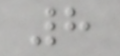8
